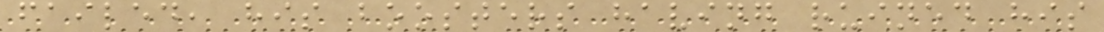failed, his boosters having ruined his
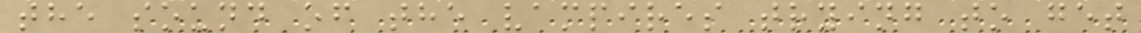the sound of the vampires trying to get
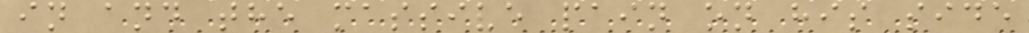in and the massive pain on his side
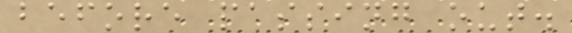before passing out.
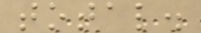total.
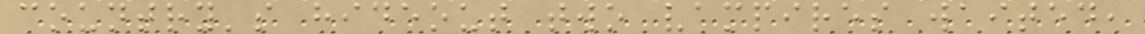country's hideout two vampires waited,
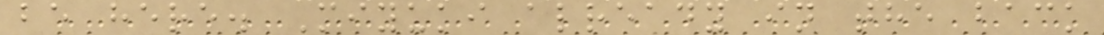be here. Miyuki already in the back
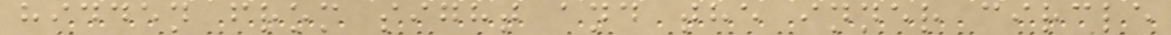hidden from sight and the inner circle
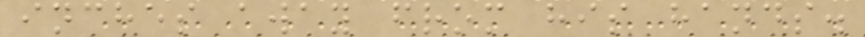inches away from his hands.
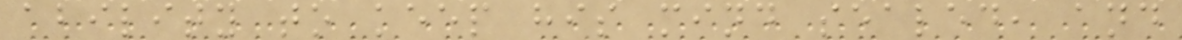ability to keep his mind sealed, and
